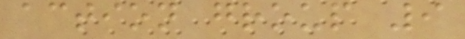action group 9
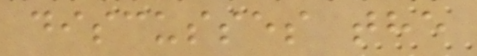discusses the
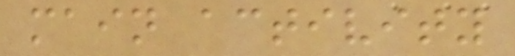main activity
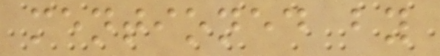mentioned by
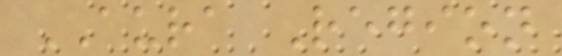AURA Region
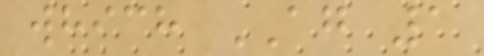which AG 1
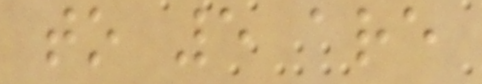to 5 are
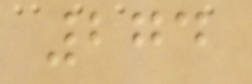274
